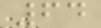64
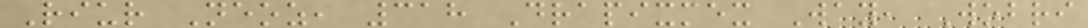Riur Neoz, 318 Drapixmex Way, Wobri
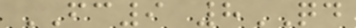FC9 8QD
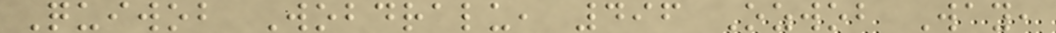Quiwob Wobdralu, 496 Ozwob Way,
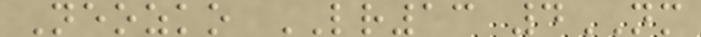Neozko LR13 4NM
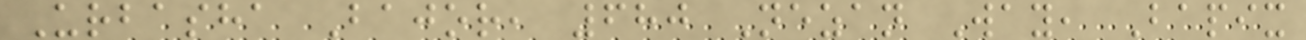Urbasha Bajor, 680 Nezan Way, Bapix
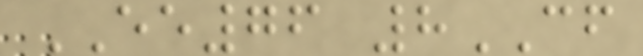EE76 8CF
